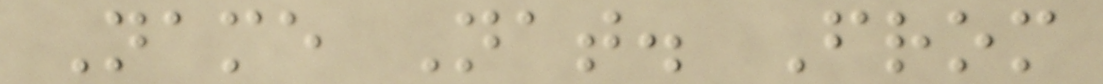Name Nat. From
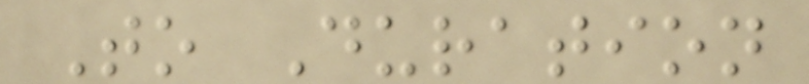To Duration
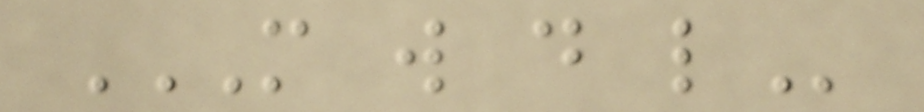M W D L
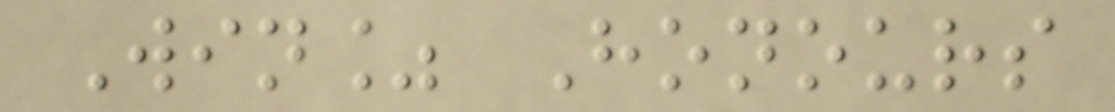Win% Honours
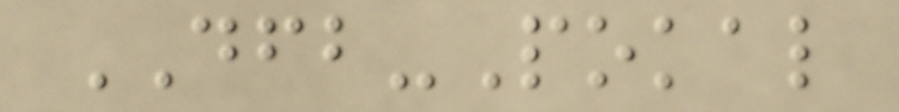DFB-Pokal
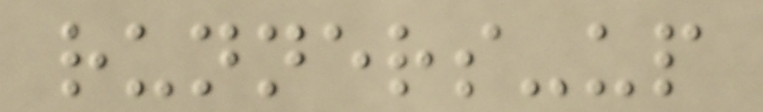runners-up
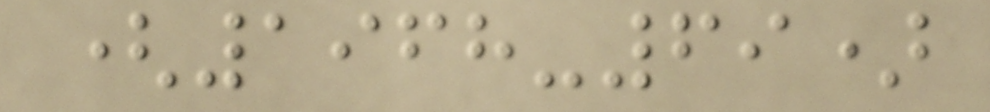(1968-69)
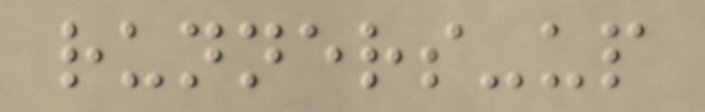runners-up
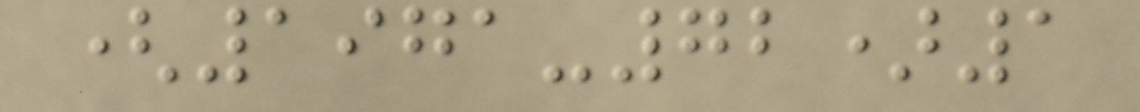(1971-72)1
